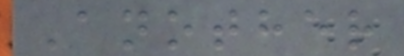Another
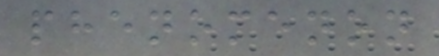phenomenon
